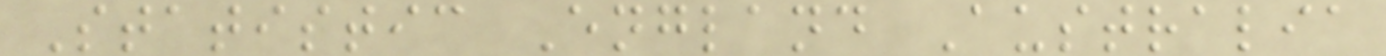Statistic England Australia
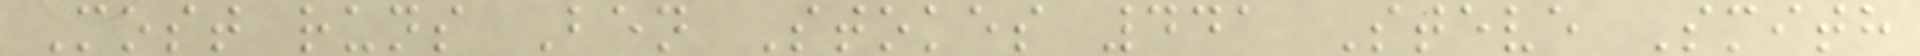Most runs Ben Stokes 441 Steve Smith
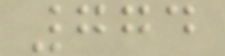774
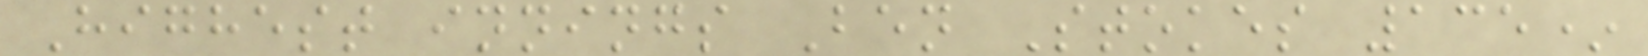Highest innings Ben Stokes 135*
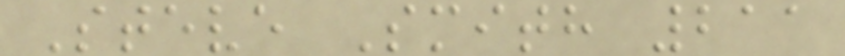Steve Smith 211
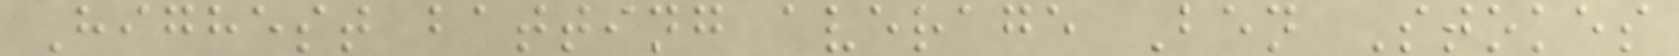Highest batting average Ben Stokes
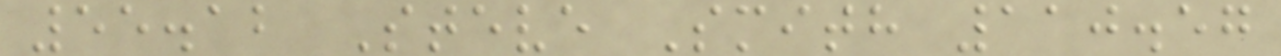55.12 Steve Smith 110.57
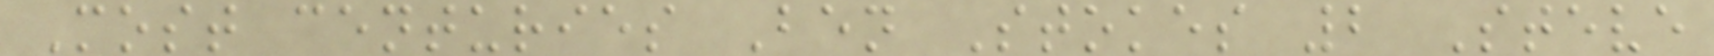Most centuries Ben Stokes 2 Steve
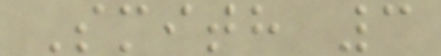Smith 3
